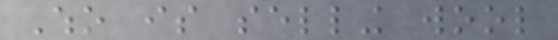Who is selling wool
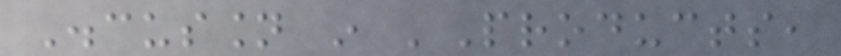Discussion in 'Products,
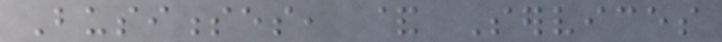Businesses, & Services
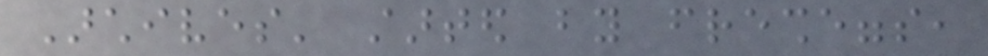Archives' started by fresheggs,
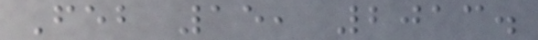Feb 15, 2013.
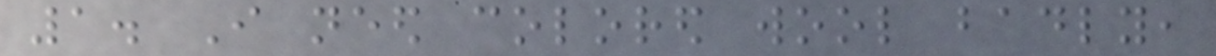1. I need colored wool badly,
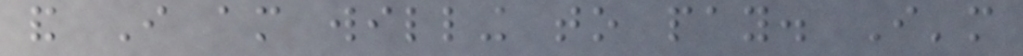and I am willing to pay. I'm
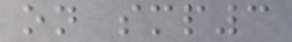on smp3
